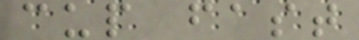cup fast
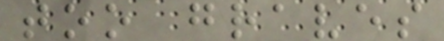too graves
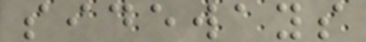sideways
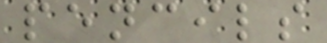pencils
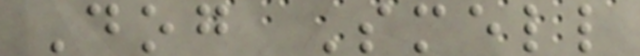Dog Smell
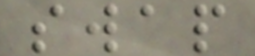swap
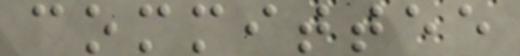committee
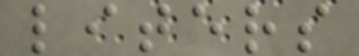liters
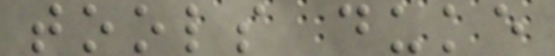tools duke
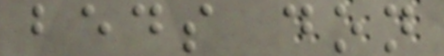beds don
